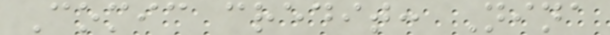Comic credit: Nina
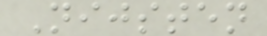Nijsten
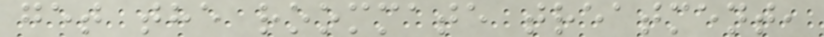get the roommate treatment,
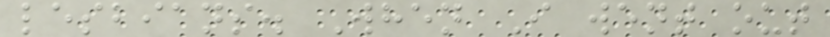lesbians. When I went out
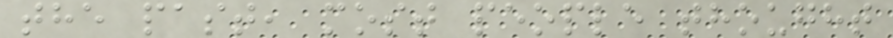the past, most people thought
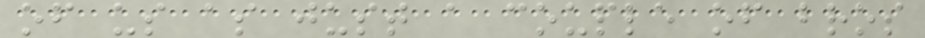of us as just a couple of bros
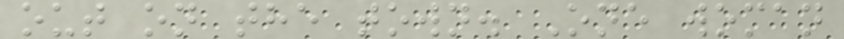out on the town. One woman
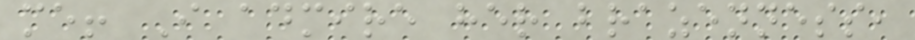me! I admire her brazenness,
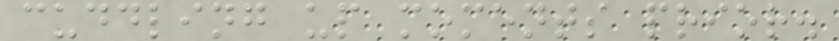cuddling up moments prior.
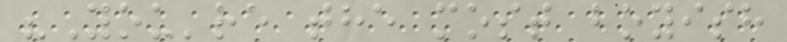"You're the most boyish
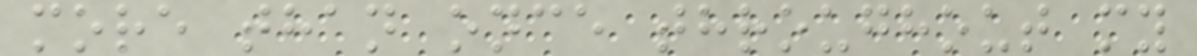more than once throughout my
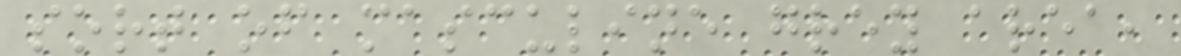sort of masculine grey area,
